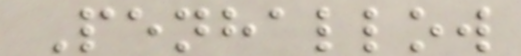Penhallow
